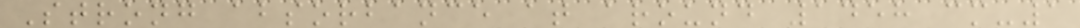Strong absorbance at around 1458 cm-1
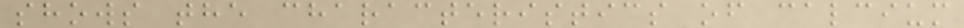shows the characteristics of calcium
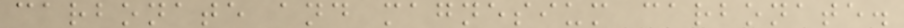carbonate and magnesium carbonate.
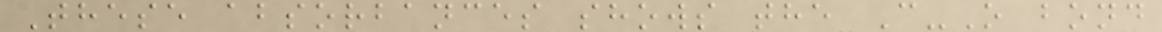These absorbances shows the C-O bond
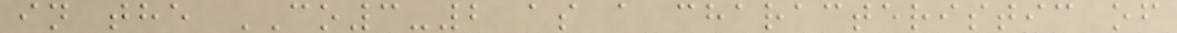in the CO3-2 as a characteristic of
